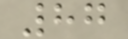87
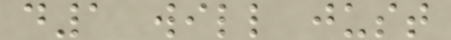d1 will just
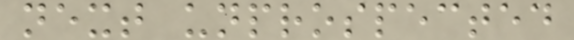next unprospected
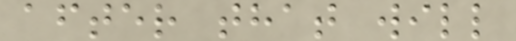after that will
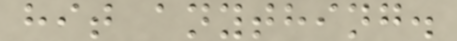hit anything.
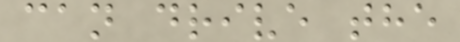can drive the
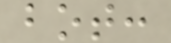bot:
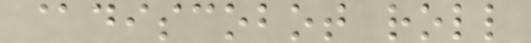@discobot roll
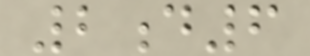2d6
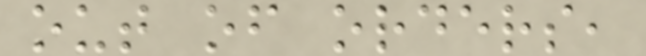out of orders,
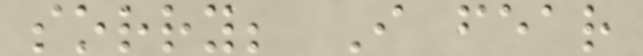sorry; I fear
